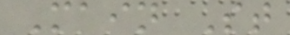Main St
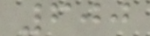600
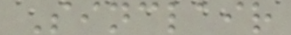Sinclair
